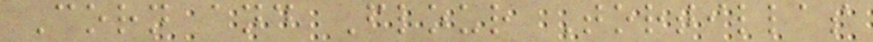Corn and Flour Tortillas
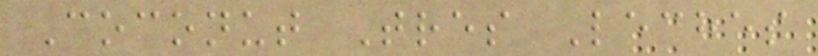Coconut Tres Leches
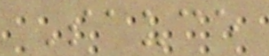Sauce
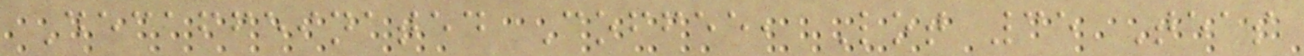Decaffeinated Coffee, Lot 35 Teas
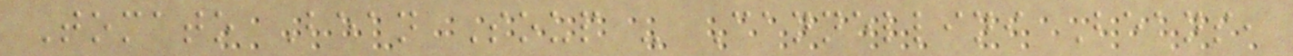Tomato Bean Soup - Cannellini Beans,
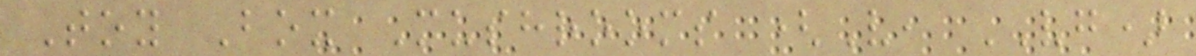Toy Box Mushrooms (V, VG)
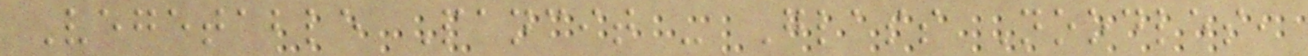Vegetable Pancit - Glass Noodles,
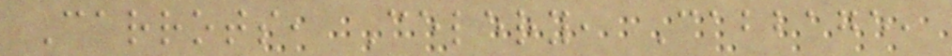Carrots, Celery, Cabbage,
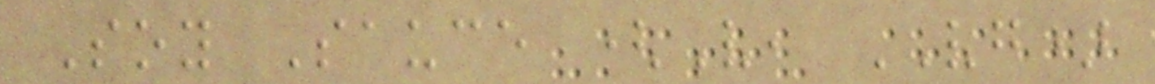Soy Sauce (V, VG)
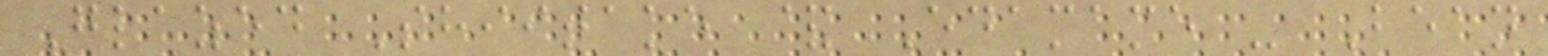Glazed Shiitake & Edamame - Bean
